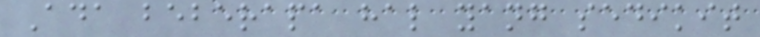Ada beberapa hal yang sedikit
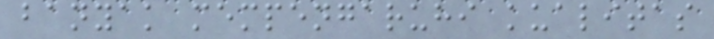banyak mempengaruhi kualitas
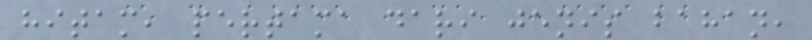hitam, pertama dari jenis bahan,
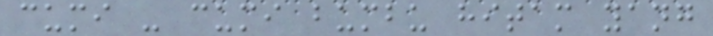cumi - cumi bumbu hitam yang
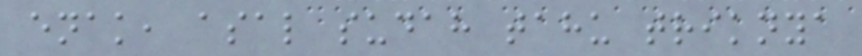enak, asal sudah tahu triknya
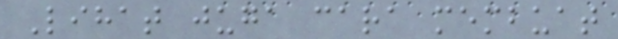Lihat juga cara membuat
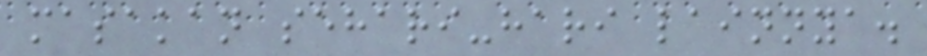masakan sehari-hari lainnya.
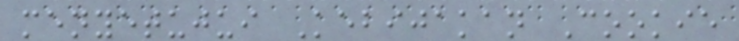menyetujui Kebijakan Cookie
